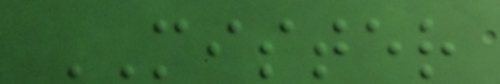MISTER
